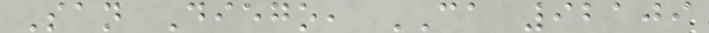San Diego, CA 92109
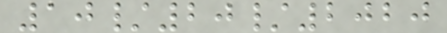10/20/2020
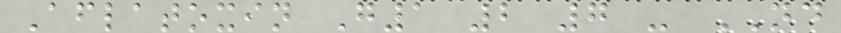Aflatoxin G1 2 7 - ND
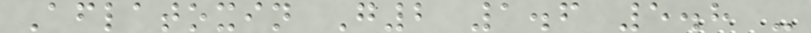Aflatoxin G2 1.6 5.8 -
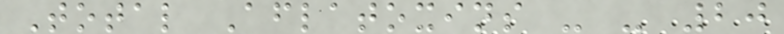Total Aflatoxins - - 20
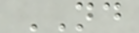ND
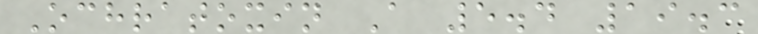Ochratoxin A 5.4 19.3
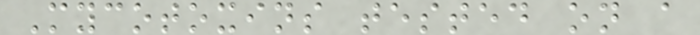Mycotoxins tested on a
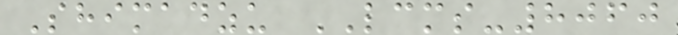Shimadzu LCMS-8060
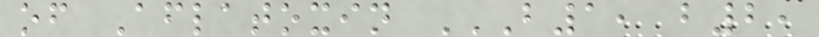of Aflatoxin B1, B2,
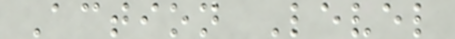Action Level
